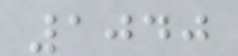1040
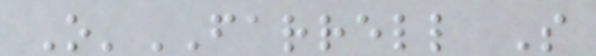O'FARRELL S
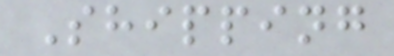Shipping
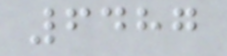6487
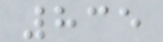835
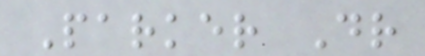Parker Dr
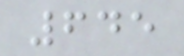645
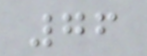76
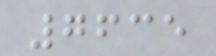7635
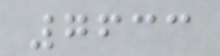7633
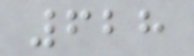628
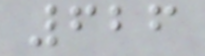626
